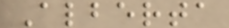Alberta
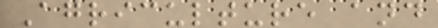Agriculture and
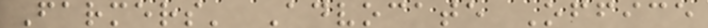Farmers' Advocate Office
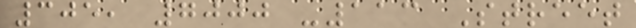305, 7000 -113 Street
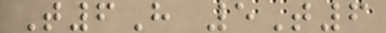T6H 5T6
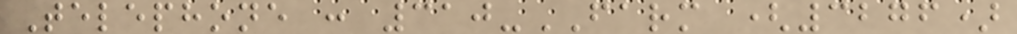Telephone : 310-FARM (3276)
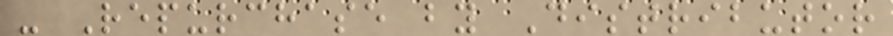- Repurchase by Distributor
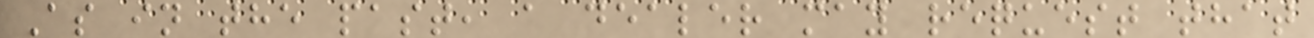As in the past, a dealer may request that
